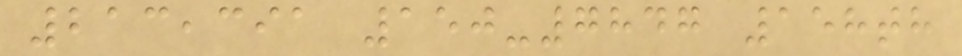213,391 150-7847 158th
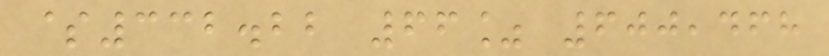$332.22 66% 600,468
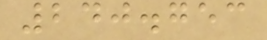240.753
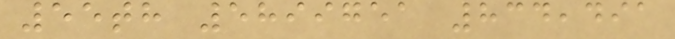55th 5899751 834,491
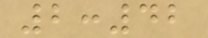2:42
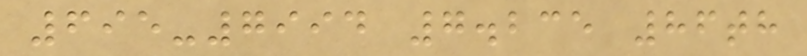695-7994 7.235 86th
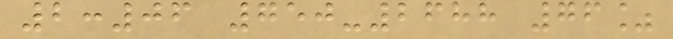2:06 750-2688 76%
